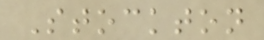Stockton
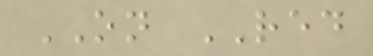ON RED
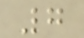7
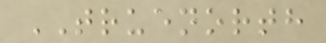TRUENORTH
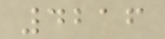4216
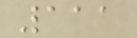111
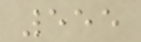555
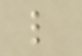l
